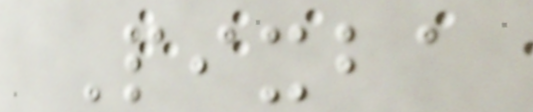Pixba
